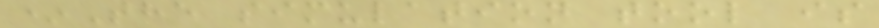*The simulation tool is
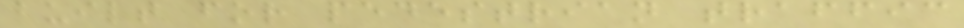built for pedestrian traffic
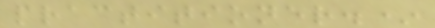practitioner.*
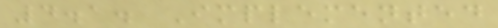4.1. Implemented
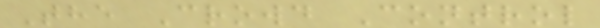The Crowd Control
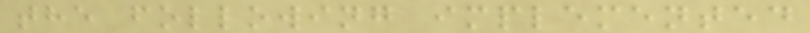the following implemented
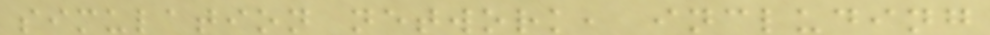simulation network, including
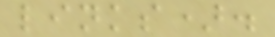links).
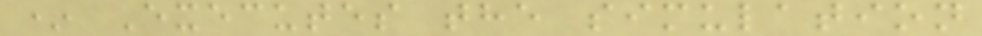* Executes the simulation
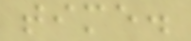time.
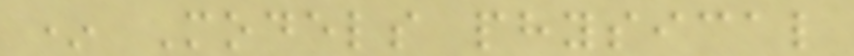* Models physical
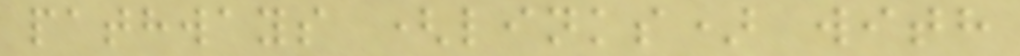pathways (links) with
